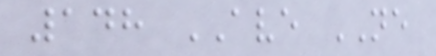148 AVE NE
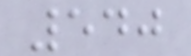540
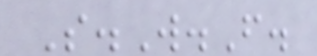S.W.F.
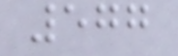577
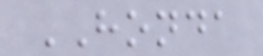HONDA
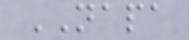NAPA
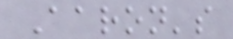Aaron's
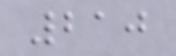210
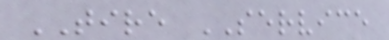TIRE SERVICE
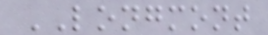LONGMONT
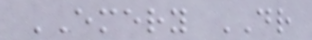EMERY DR
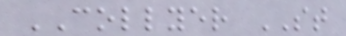COLLYER ST
